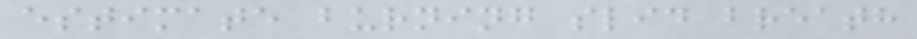estimate burning slid breath
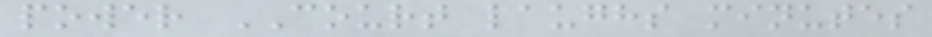power COURT laughs minutes
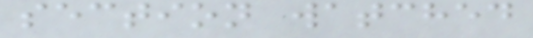section watched
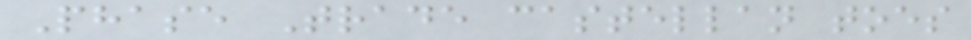Phase Trade castellan toes
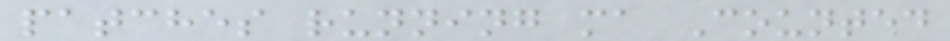patches running ma Counted
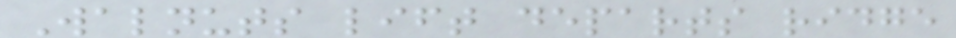Walnuts lift departs ridge
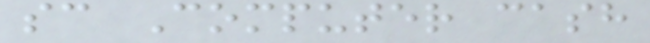sc Computer cash
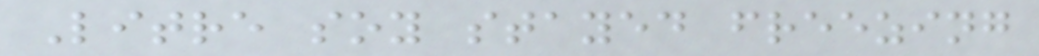Litre soy stayed freezing
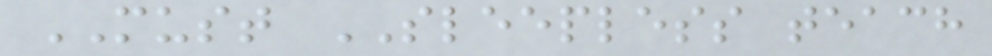MUST SLEEPLESS teach
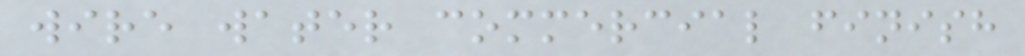wire water commercial finish
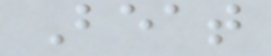Beat
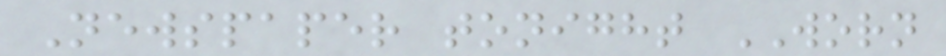Newspaper tonight WORN
